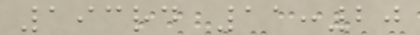193rd 11:20
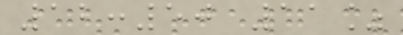12:50 11%
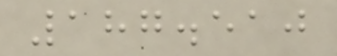187.510
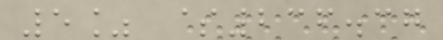5% $236.37
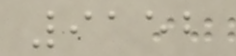9152
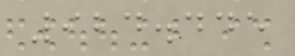924.445
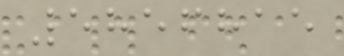5856815
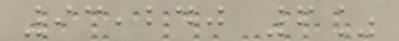93,240 6%
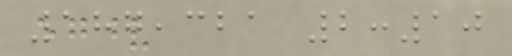187,321 2:10
